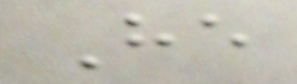He
